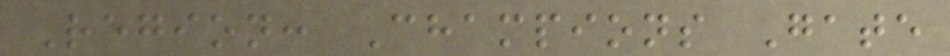Region: Champions Gate
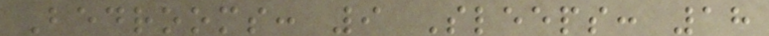Bedrooms: 9 Sleeps: 18
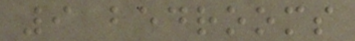9 bedrooms
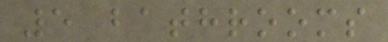5 bathrooms
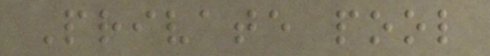Private pool
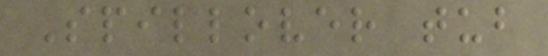Spillover tub
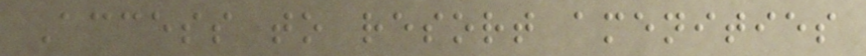Access to resort amenities
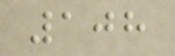108
